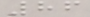86
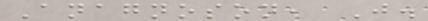Anagnoson, J.
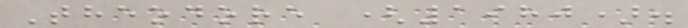Theodore (1980).
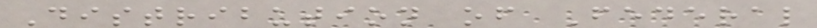Distribution of Federal
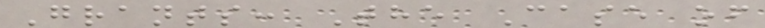Grants: The Case of
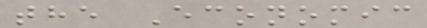the Economic
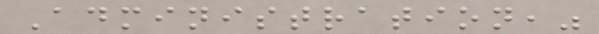Administration,"
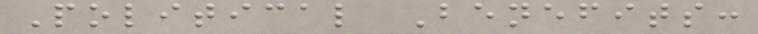Political Benefits:
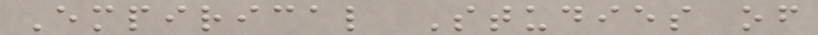Empirical Studies of
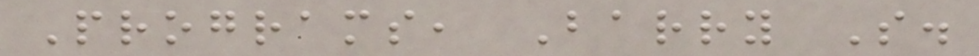Programs, Barry S.
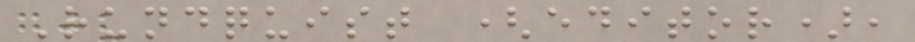Rundquist (editor),
